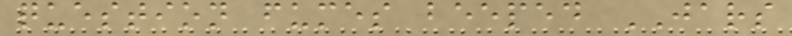question fumes beeped JARS
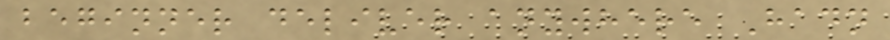beginner deliver anywhere Hadn
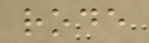rode
